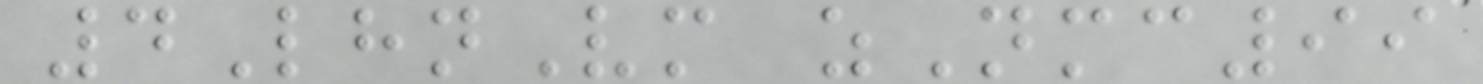4LhnVm zNmc99
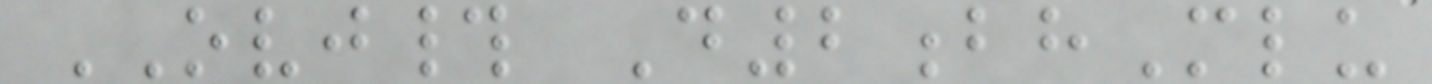OVJ# D2bhMlu
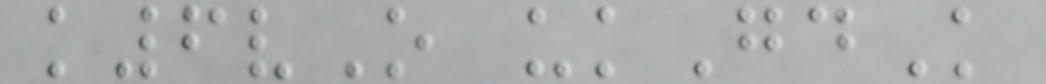k6vO ukGdK
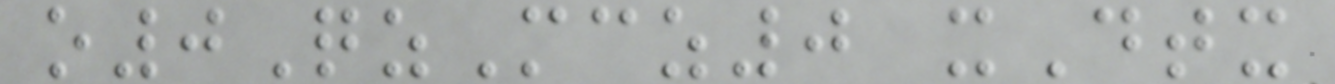o0QzMcz0 xDtx
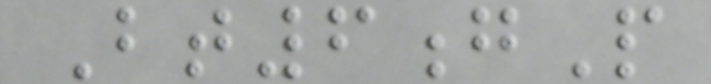Bt6gP
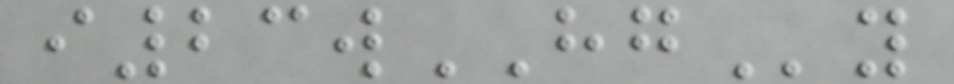i23wHGy
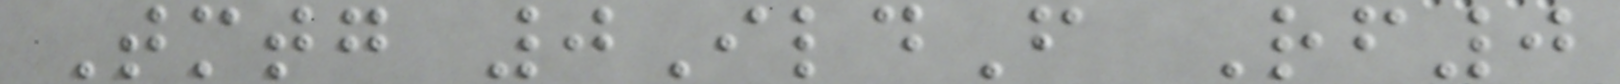Tmtg 0IldF Rf0
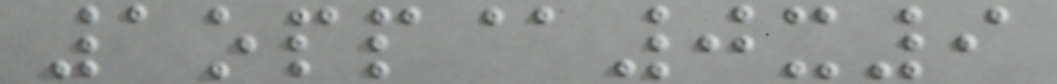1opp@0x9
